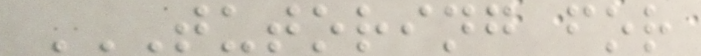TUTORING FOR
